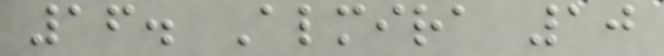16. Almira 10
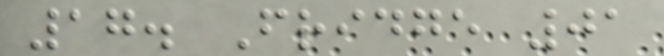17. Fridge 01
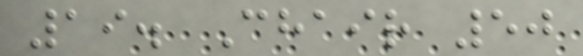19. Chair 50
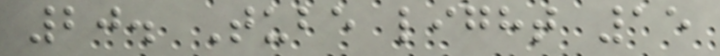20. Tube light 15
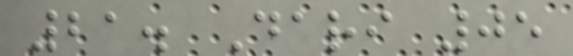21. Dari 05
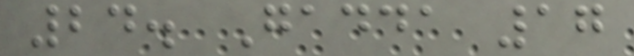24. Gadda 17
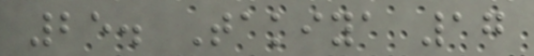25. Takiya 17
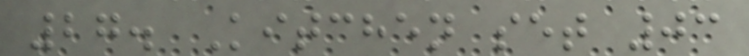27. Kitchen set 03
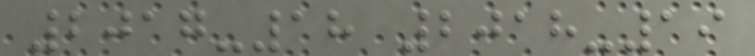2017-18 2018-19
